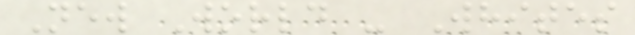New World - Whites
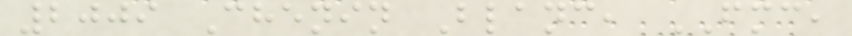2009 Chenin Blanc, FMC,
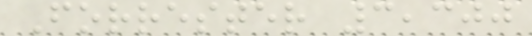Forrester 3,300
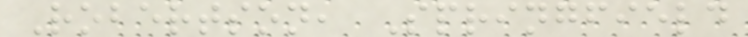Robertson, Springfield
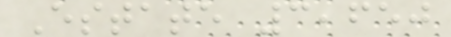Estate 3,650
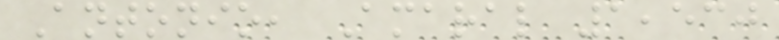Antonio, Amaral 1,530
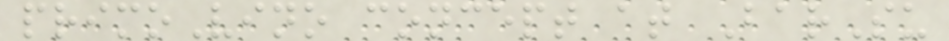primoVino concept at BarSu
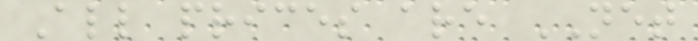All prices are NET
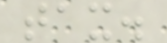tax.
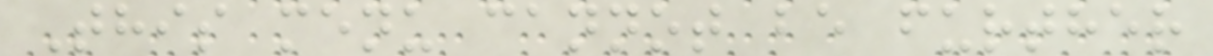This menu cannot be further
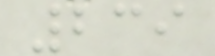239
